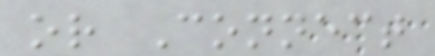or Connect
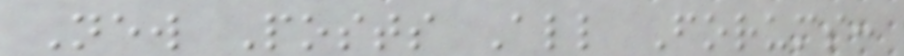New Posts All Forums:
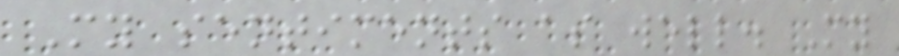My sentiments as well. My
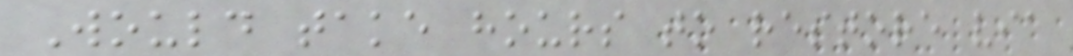Would take hours to restore via
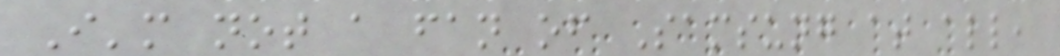I'm not a fan of Samsung at all,
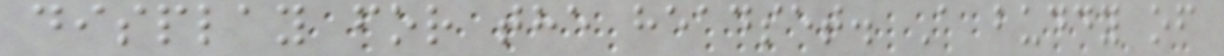display for the headset. A buddy of
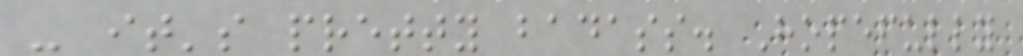- it's pretty badass. Hopefully
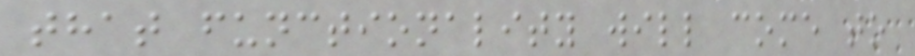that functionality will come to
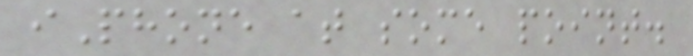iPhone at some point.
